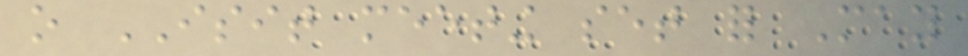o ISIT meeting set for May
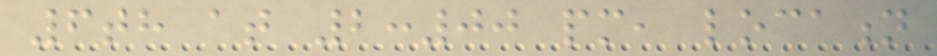6th at 2:00 pm, location
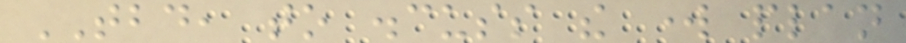TBD, to discuss the work plan
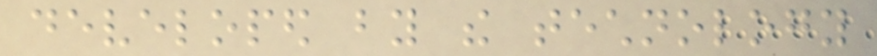developed by the technology
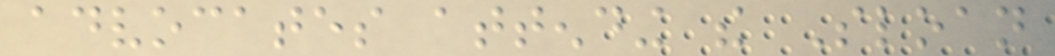advocates attending the Sloan
